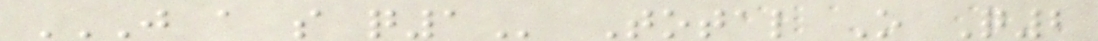J A S Q1 Total O Q2
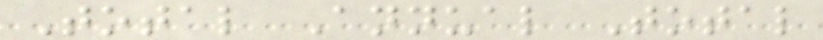Total Annual Total
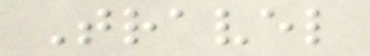Travel
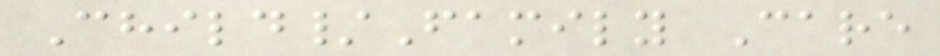Child/Family Care
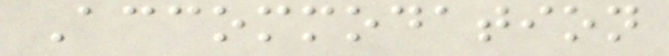Accommodation
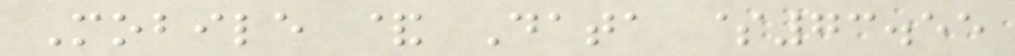Mobile & Data $73.55
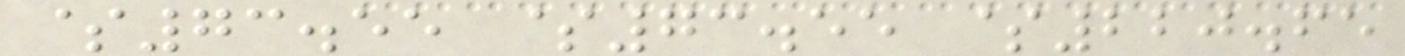$73.55 $73.55 $220.65
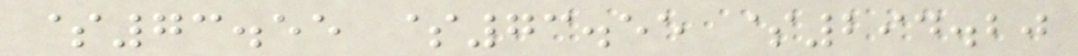$73.55 $73.55 $294.20
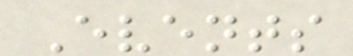Events
